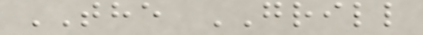THE GRILL
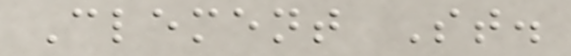Clement St.
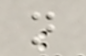n
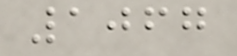1067
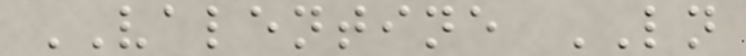VALENTINE LN
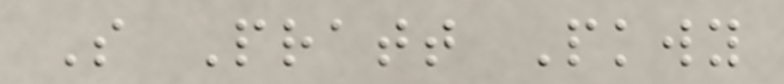S Pratt Pkwy
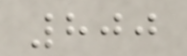800
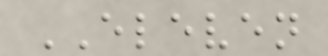ELEVEN
